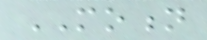MOTION
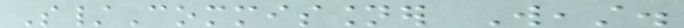S/Commissioner Weast.
